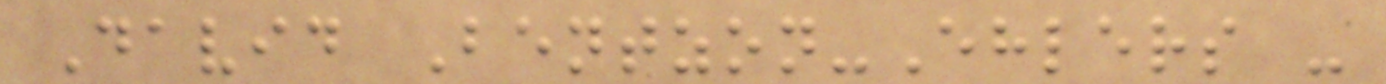David Bentzon-Ehlers -
